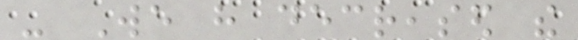- We have decreased the
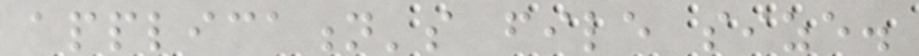application's file size.
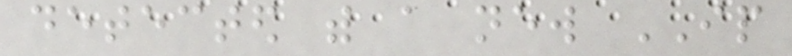detected with a new IP
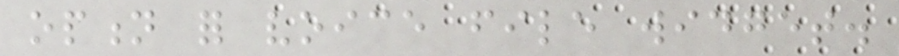option for voice file widget.
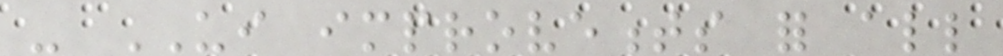- UI improvements for all
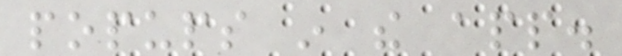popups in the app.
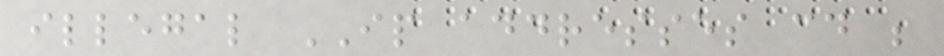illegal IP addresses could be
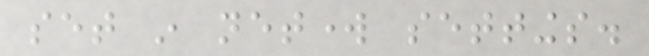set in network settings.
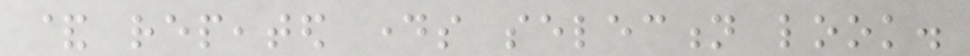& repeated days selection look.
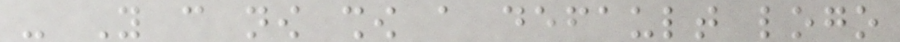- You can now show a default logo
